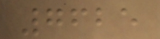7625
